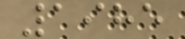1985
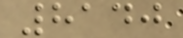8140
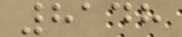8148
